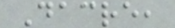Dacre,
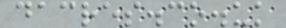dacres.co.uk
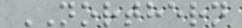NORTHERN
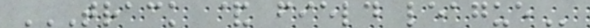TRACK & FIELD LEAGUE
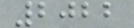2022
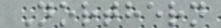Northern
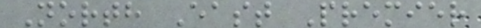North East Premier
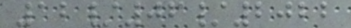12/06/2022
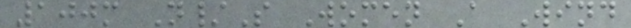100m N/S Women A Wind
